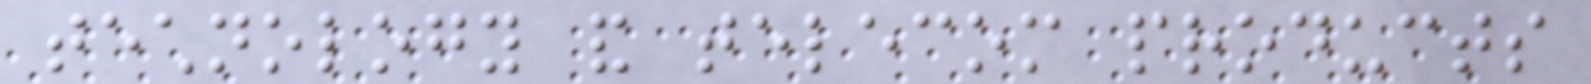technology and telecom products
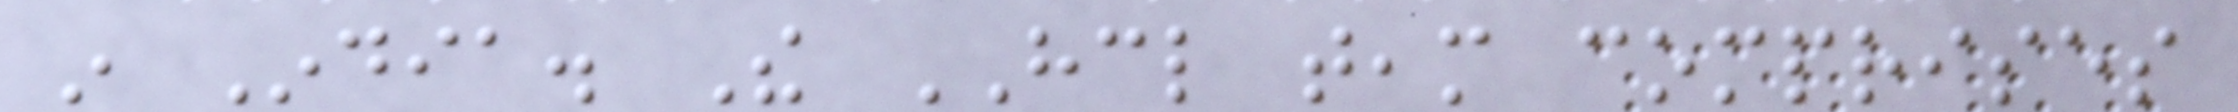in India. The HCL team comprises
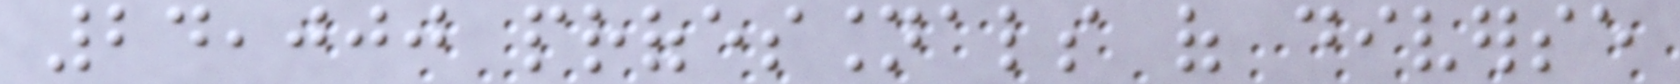24,000 professionals of diverse
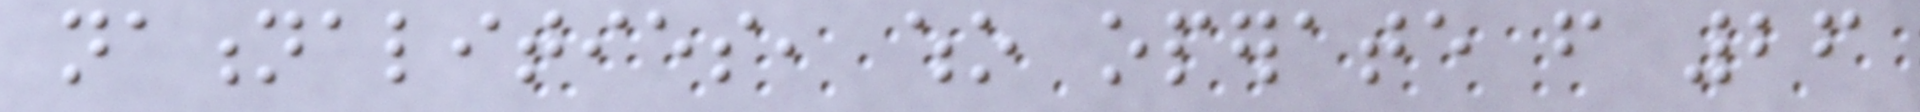nationalities, who operate from 26
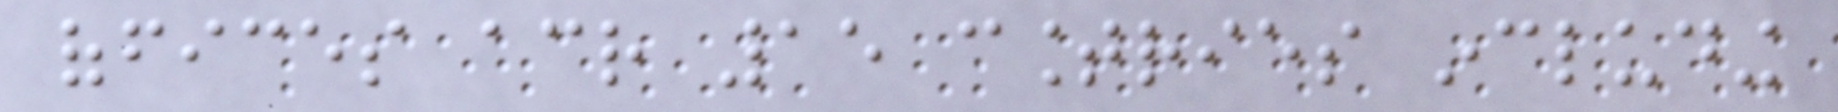offices across 15 countries including
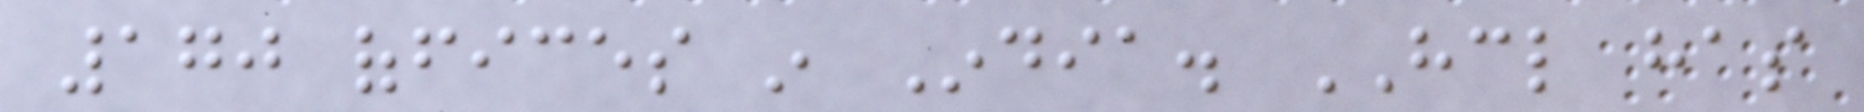170 offices in India. HCL has
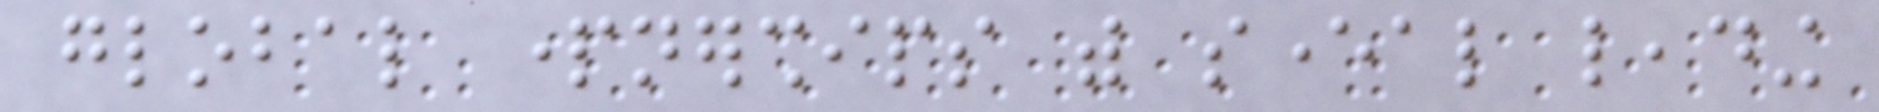global partnerships with several leading
